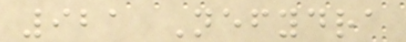921 Nefydra
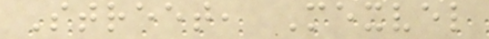Street, Mexvel
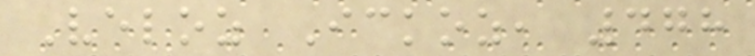Veloz Ickoz, 478
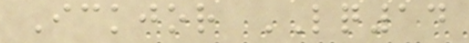Ickjor LQ14
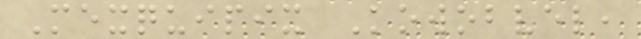Mexquipix Kowobvel,
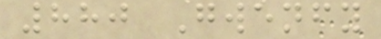880 Gwenfy
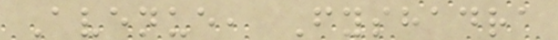Avenue, Fyshadra
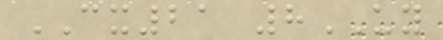CX21 8UY
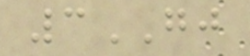3GJ
